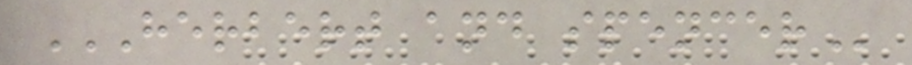HERBERT AND SPENCER
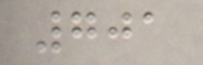701
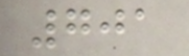701
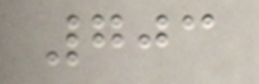703
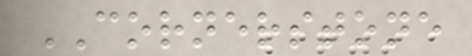CORNERSTONE
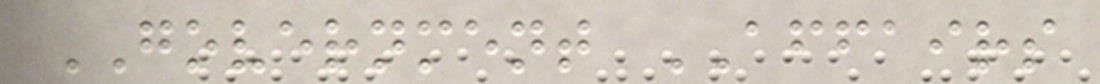GOVERNMENT AFFAIRS
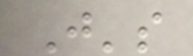J's
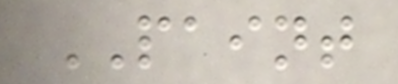PAINT
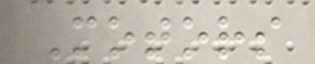Motors
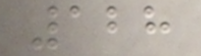128
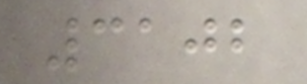3102
